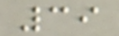39
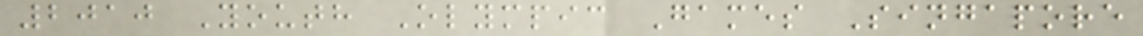2010 Youth Olympic Games Singapore
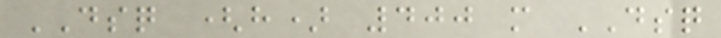DSQ (h) 400 m DSQ
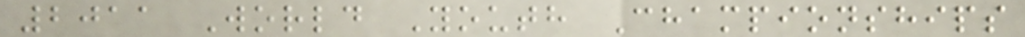2011 World Youth Championships
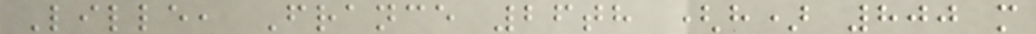Lille, France 26th (h) 800 m
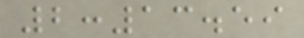2:13.59
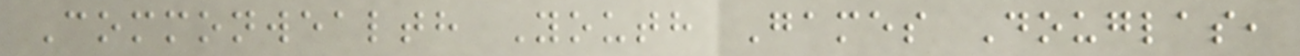Commonwealth Youth Games Douglas,
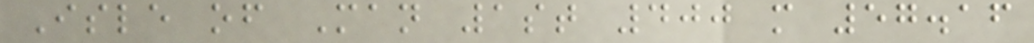Isle of Man 1st 400 m 57.16
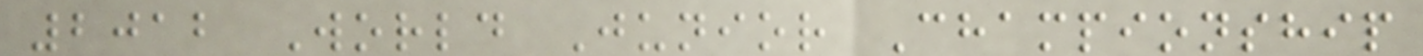2012 World Junior Championship
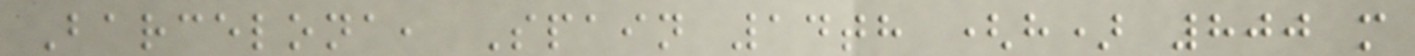Barcelona, Spain 14th (h) 800 m
